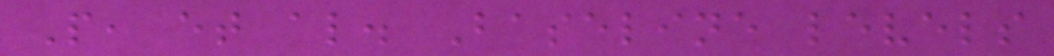P, et al. Baseline levels
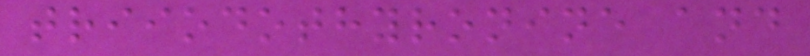triiodothyronine and
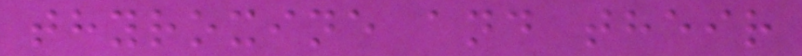thyroxine and their
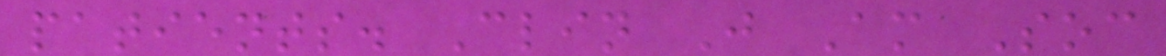patients. Clin J Am Soc
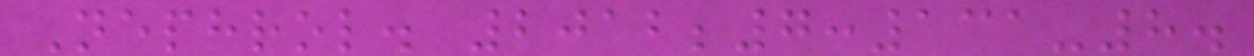Nephrol. 2012;7:131-8.
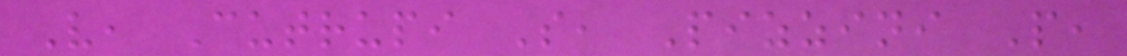V, Cutrupi S, Pizzini P,
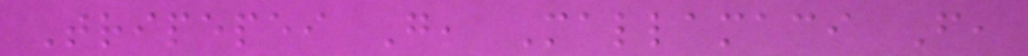Tripepei G, Mallamaci F,
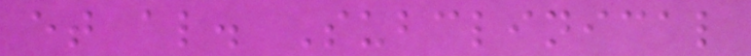et al. Subclinical
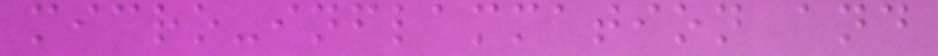micro-inflammation and
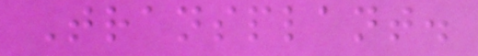Transplant.
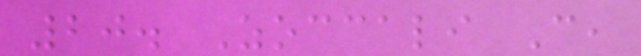20. Zoccali C,
